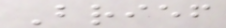Brief
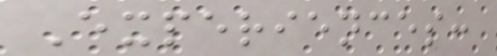Experiences:
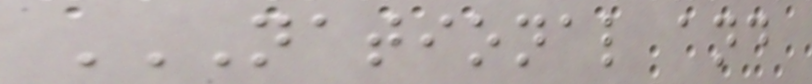NATIONAL AND
